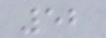52
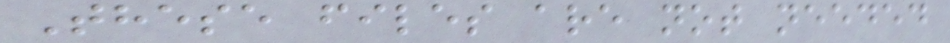These files are not needed
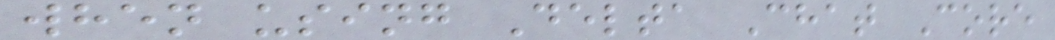when using Delta Chat Core
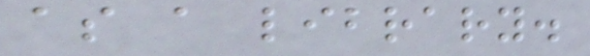as a library.
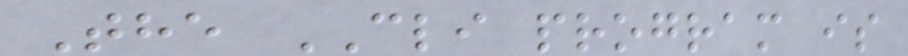The CLI program is
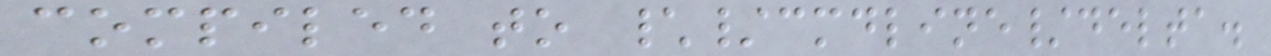compiled to \/cmdline/delta.
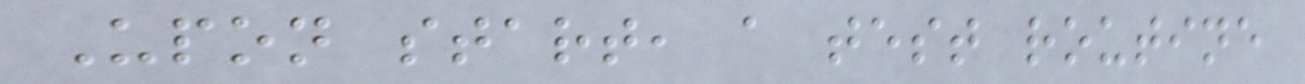Upon start, a test routine
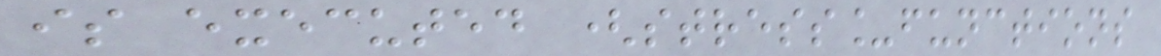is executed (stress_functions
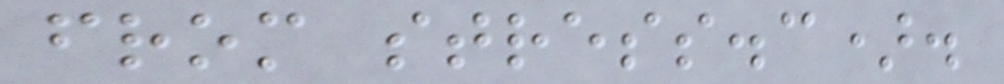from stress.c).
